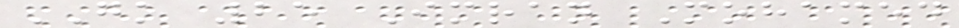GK 25 Imran Mohamed
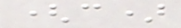(c)
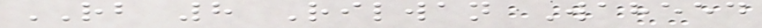RB 8 Rilwan Waheed
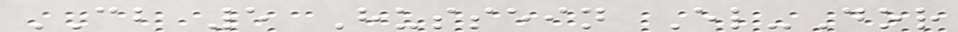CB 5 Hussein El-Dor
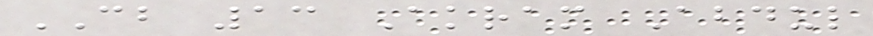CB 13 Akram Abdul
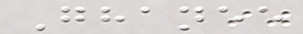Ghanee
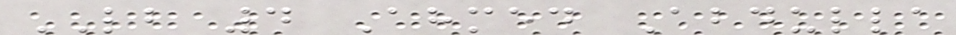LB 4 Ahmed Abdulla
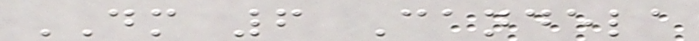DM 6 Candela
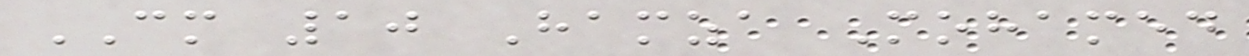CM 10 Hamza Mohamed
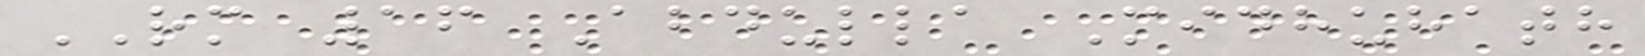RM 16 Abdulla Midhuhath
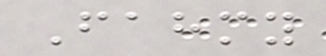Fahmy
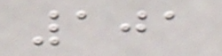101
